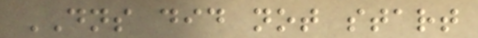DNS did not start
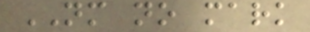NM no mark
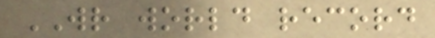WR world record
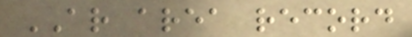AR area record
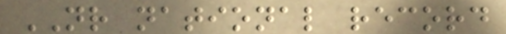NR national record
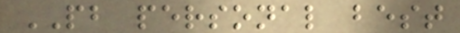PB personal best
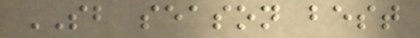SB season best
